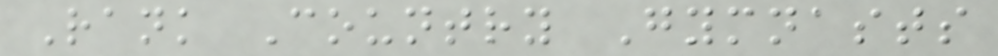Rank Country Gymnasts
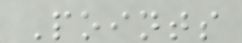Points
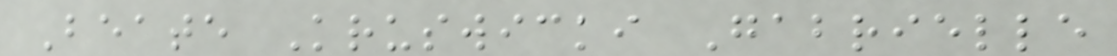Beate Kruswicki Gabrielle
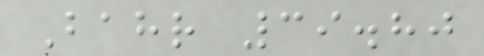Bahr 39.80
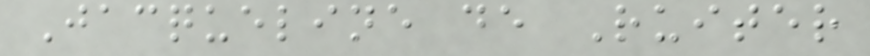Jacqueline de Ruiter
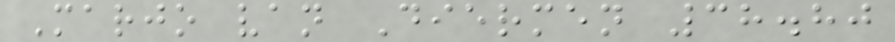Marjo van Diermen 38.80
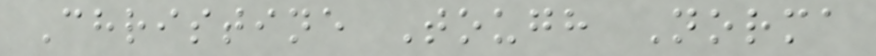Christine Tough Norma
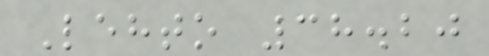Lehto 38.20
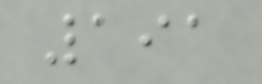191
